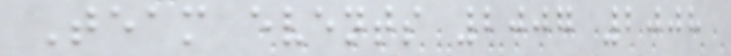Team events 2007 2008
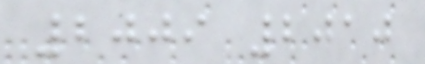2009 2010
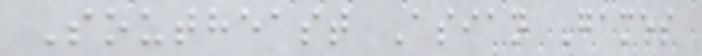Southeast Asian Games
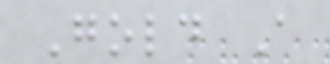Gold A
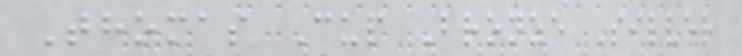Thomas Cup Bronze Silver
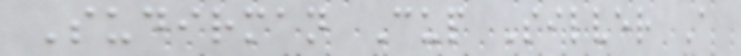Sudirman Cup Silver A
